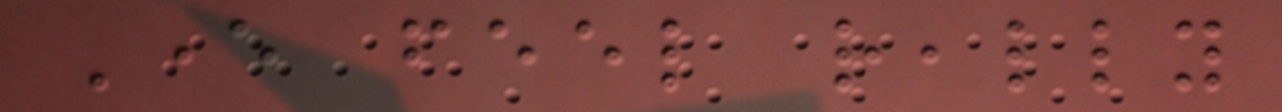Ever feel really
